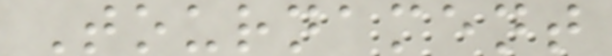Tournament
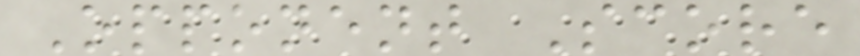Opponent Score
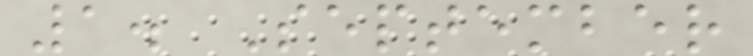1. September
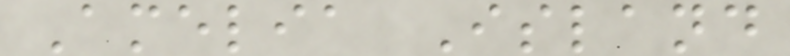Amelia Island
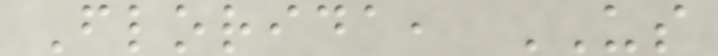Florida, US
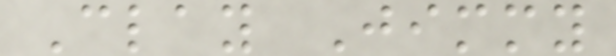Clay Jimmy
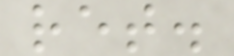ret.
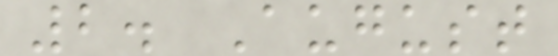2. August
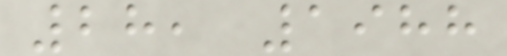28, 1988
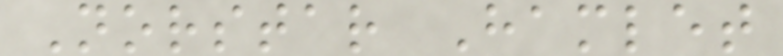Norstar Hamlet
